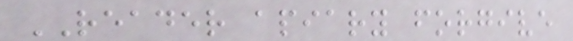READER apiary forgive
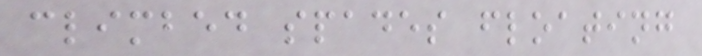climbed spades floating
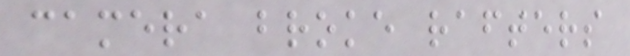camera broke rafters
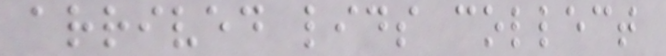arrived lids collect
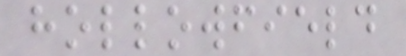hollowfield
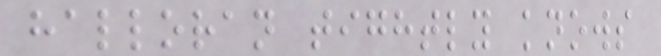halloran tightly knows
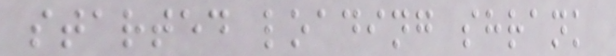started loading shrank
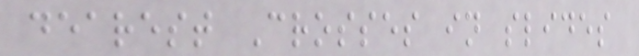dearest Crosses in slides
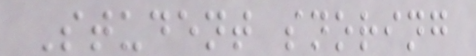Student snoring
